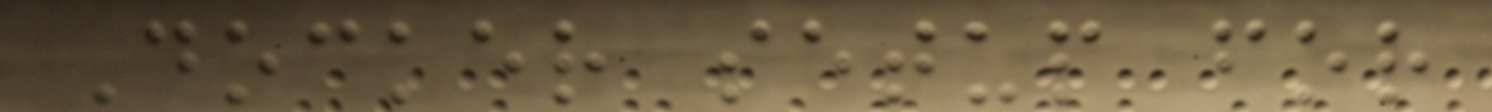Docker setup for
